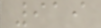919
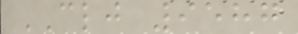CLJ 9587
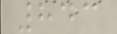843
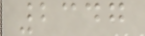2347
